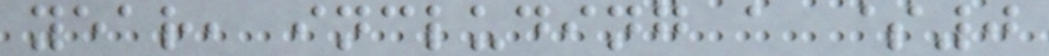year, including a $0
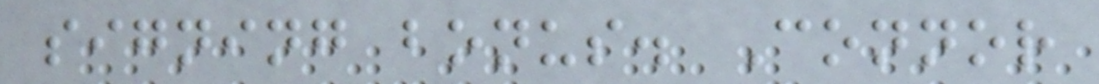signing bonus. Connor
